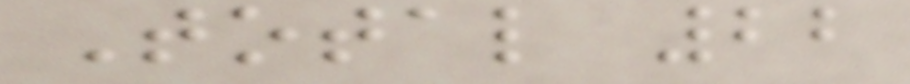Total 22
